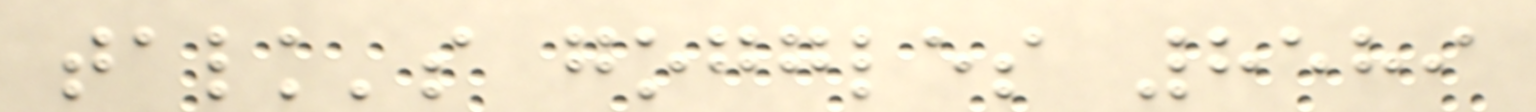talk's goggles 8589
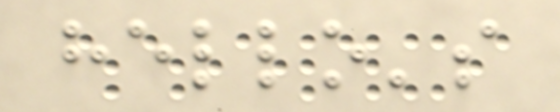hello's
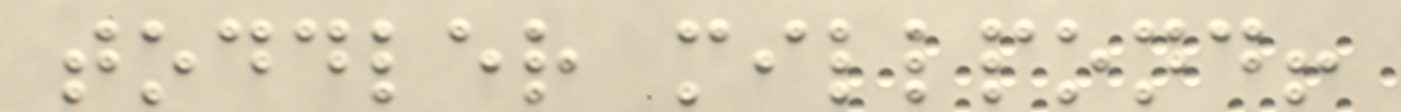toddler millpond!
